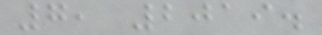7, 2019.
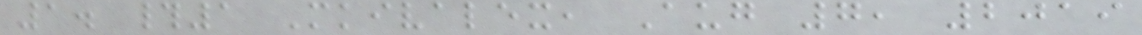1. #1 Mkivalex, Aug 7, 2019
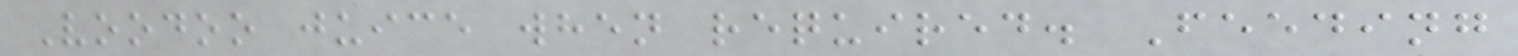Voodoo juice when required. Feeding
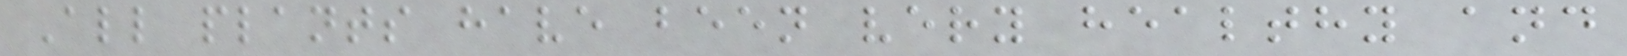All plants have been very healthy and
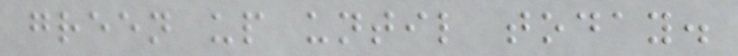green up until today.
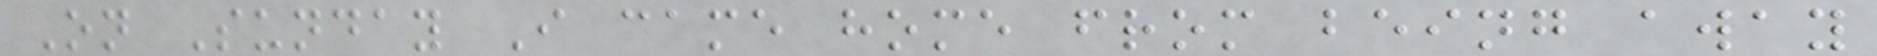On Sunday I came home from being away
